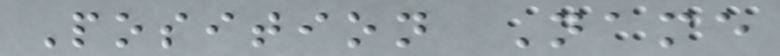Position Name
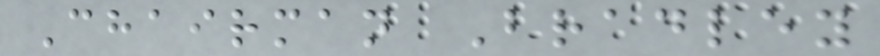Chairman Bradley
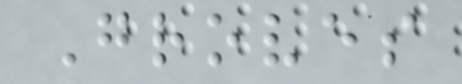Groves
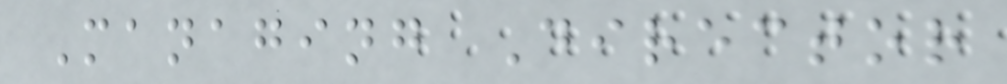Managing Director
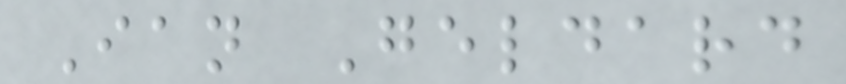Ian Geldard
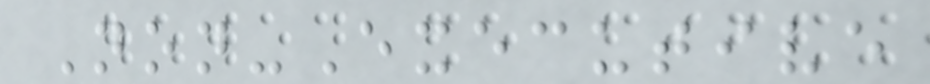Non-Executive
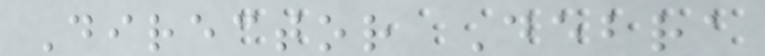Director Debra
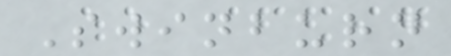Swinburn
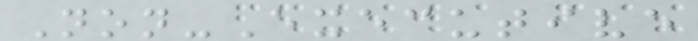Non-Executive
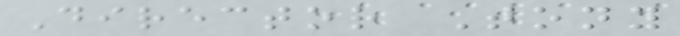Director Tony
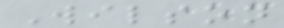Wilson
